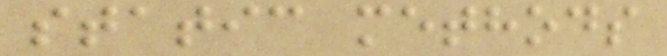static methods
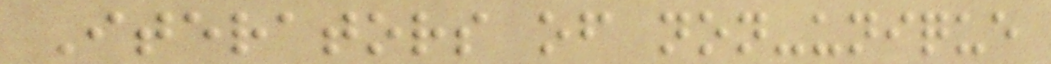Iterators of non-unique
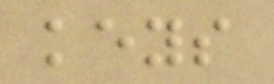keys
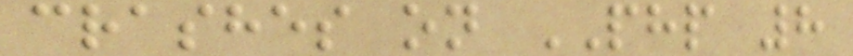crashes on PHP 8
